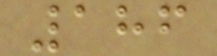186
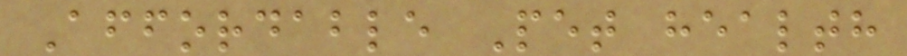Affordable Pet health
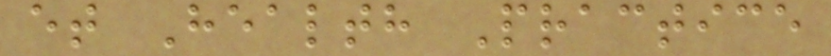et Health Practice
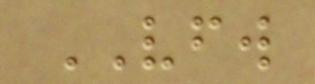VFW
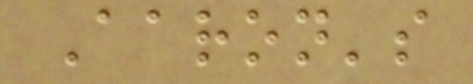Aaron's
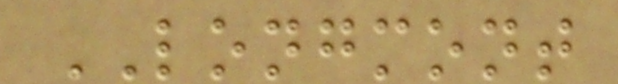LONGMONT
